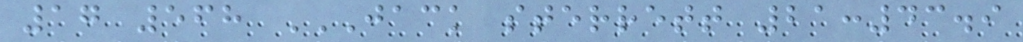17 568 JACK STERRETT 21:43.9
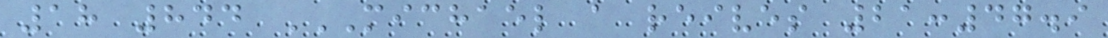18 844 MICHAEL A REIVES 21:47.9
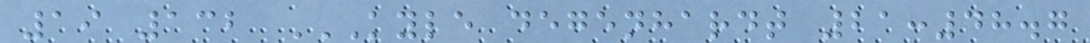19 132 KYLE DEGENHARDT 21:48.7
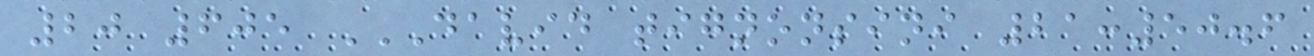20 605 DAVID TIGNONSINI 21:50.6
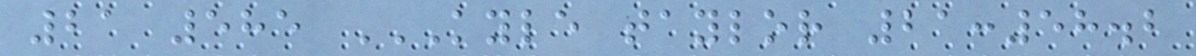21 585 KYLE TAYLOR 21:58.2
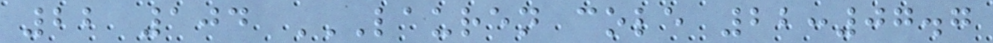22 104 LAUREN COLE 22:07.7
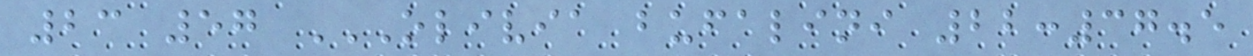23 57 OLIVIA BUFALINI 22:37.5
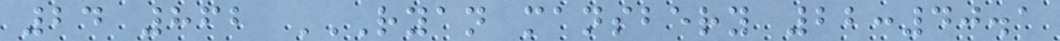24 862 RYAN MANSBERY 22:40.1
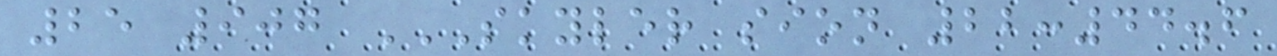25 907 SKYLER SION 22:44.6
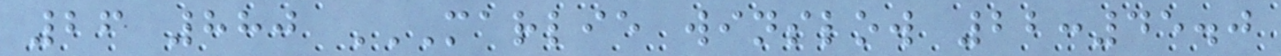26 880 MARLIE WINSLOW 22:45.0
